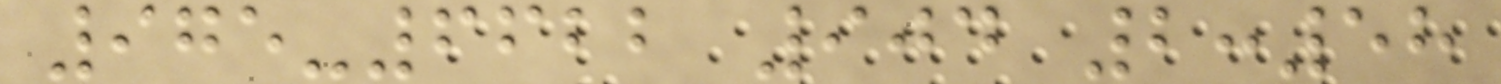975-6622 904 2:58
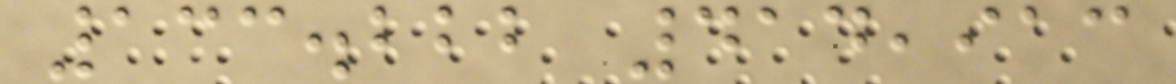133.222 414,913
